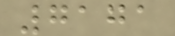7171
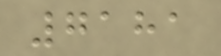7181
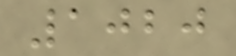1020
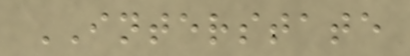INTERSTATE
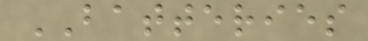BATTERIES
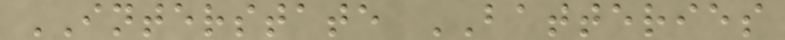INTERSTATE BATTERIES
